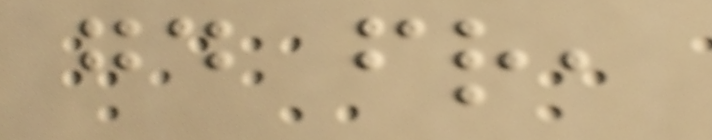good friend,
